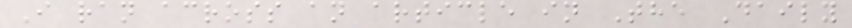I ran across an article in The Daily
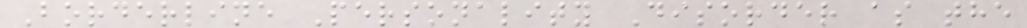Borderline Personality Disorder as the
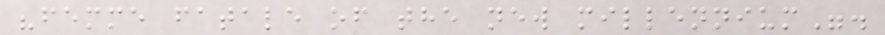"femme fatale of the new millennium".
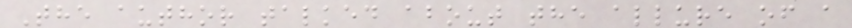The author talked about the allure of a
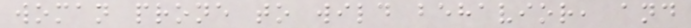woman prone to wild behavior, and
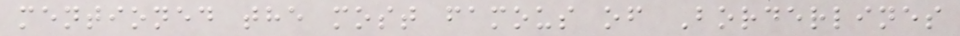mentioned the most famous of Borderlines
